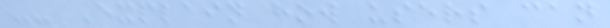-- Explain how users can
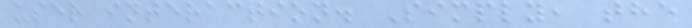user interaction. Simply, the
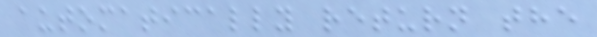automatically return the
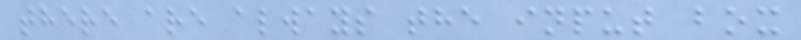there are always the input box
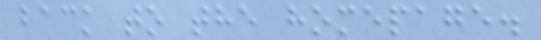back to the homepage.
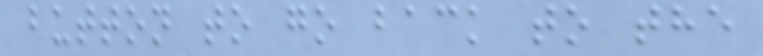button to go back to the
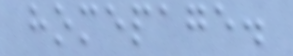homepage.
